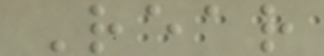Rear
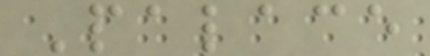Palace
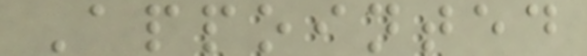Appointed
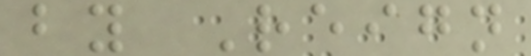by Reign
